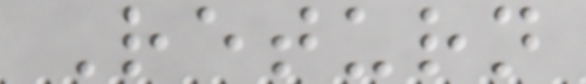Return
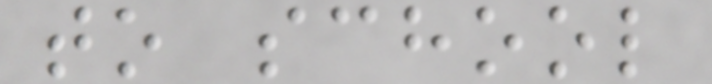to school
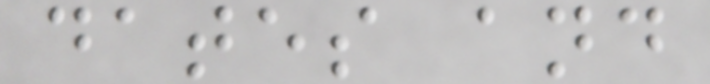dates and
